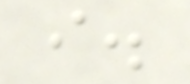i.
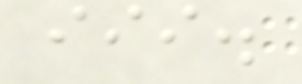iii.
